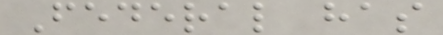Federal has
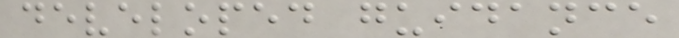developed guidance
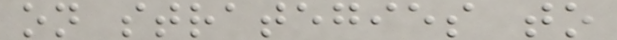on strategies to
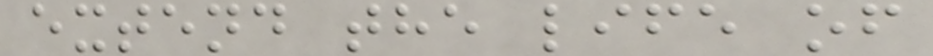extend the life of
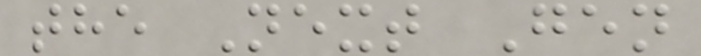the Next Gen
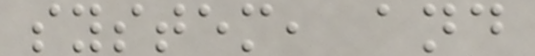system, and
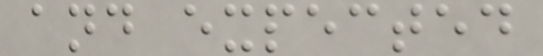and expected
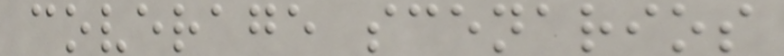coverage scenarios
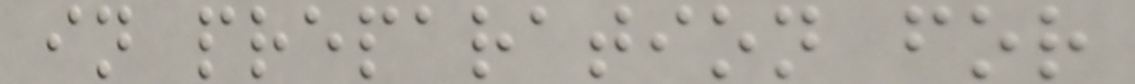in preparation for
